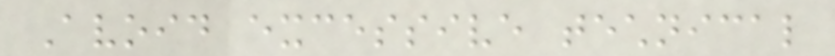Avoid excessive technical
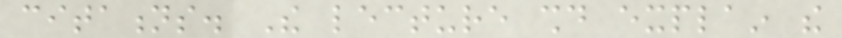citations. The lecture should explain the
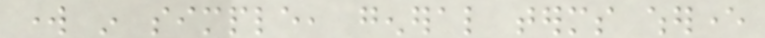work in simple, general terms wherever
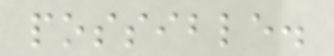possible.
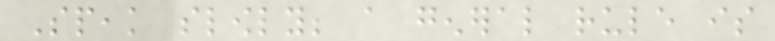Speak slowly; a general rule is
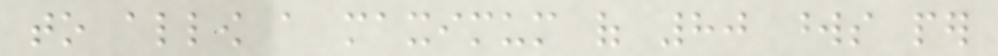to allow a maximum of 80 words per
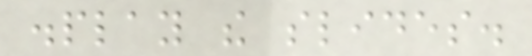display the slides.
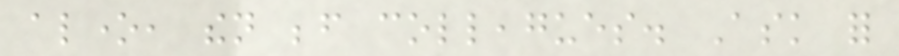alone, then before colleagues. Ask for
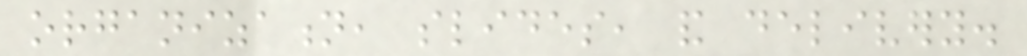organization, slides, and delivery.
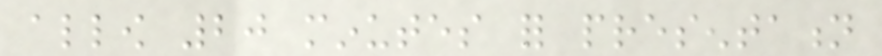allow 20 minutes for presentation
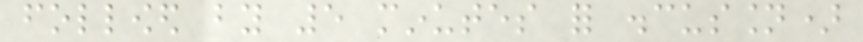followed by 5 minutes for discussion)
